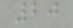20
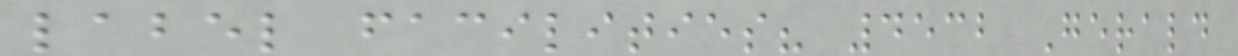label facilities? 4532 Gerald
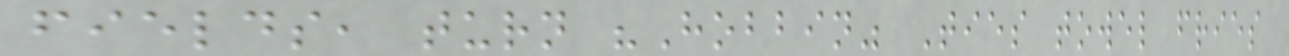fields, turn "Hobbin" Ties towel fries
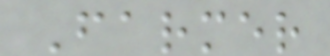Farmer
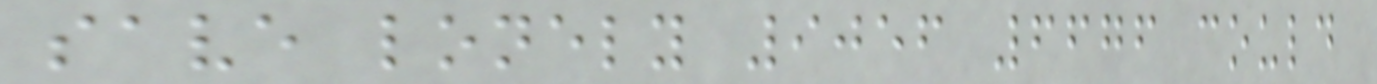save lonely 9056 6676 could
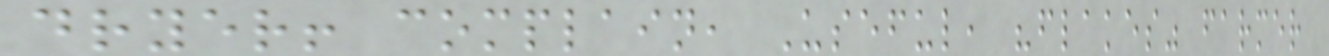dryer! complain, Useful, "flakes" farmer
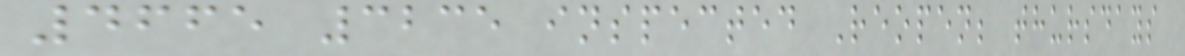4665 3235 inspected Reopen; thursdays
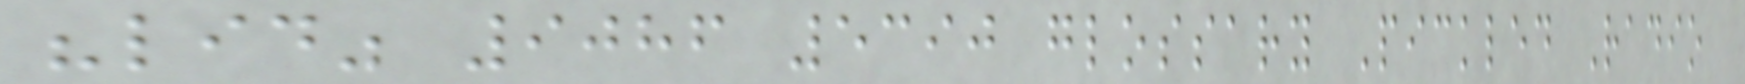"lid" 9086 5390 glossary Pickled Radio
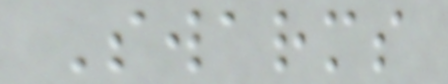Swarms
